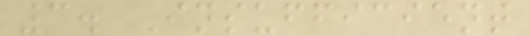3. Insufficient
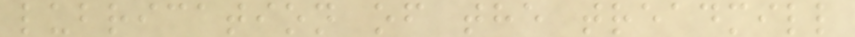lubrication of the treadmill
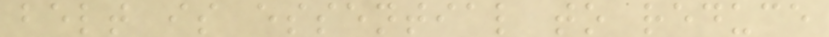belt is essential to reduce
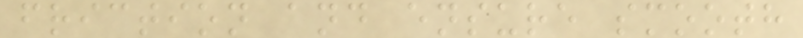friction and ensure smooth
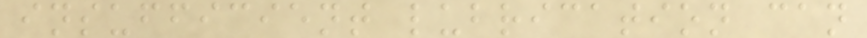insufficient lubrication can
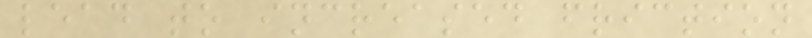lead to increased friction
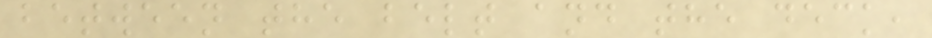between the belt and the deck,
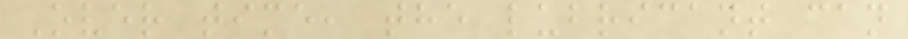Over time, the lubricant can
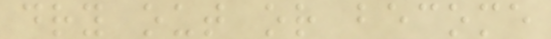dry out or become
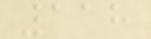118
